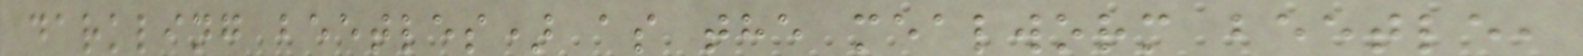darkling beetles) as the mealworm beetle,
